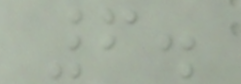6.
